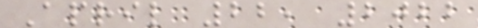April 22, 2022
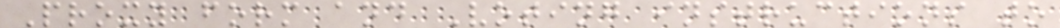Proxy form and Voting instructions to
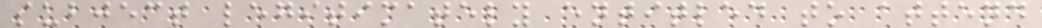subject legitimately entitled to attend
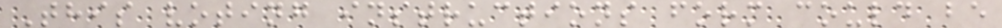This voting instructions form could be
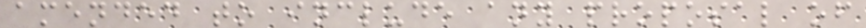amended to include any proposal of
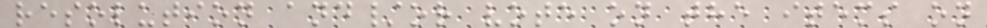resolution and/or vote on the items on
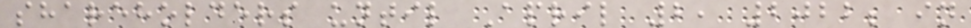shareholders until April 2, 2022; in
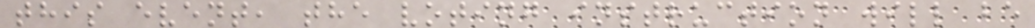this event, the voting instruction will be
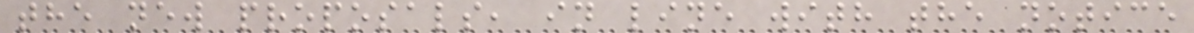the new proposals, in line with the notice
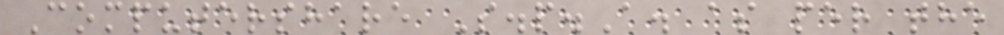Computershare S.p.A. as per the
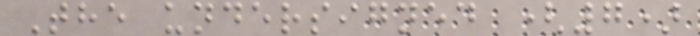The undersigned (7)
